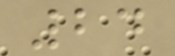24
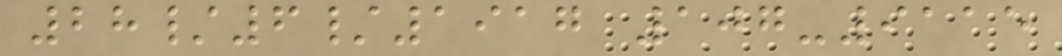28/6/1917 107-9115
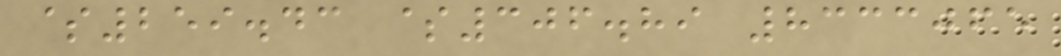$259.43 $306.89 8333065
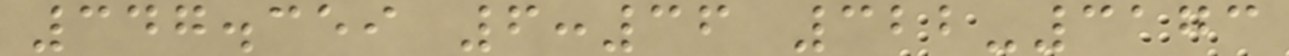347.359 6:36 322-3173
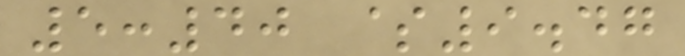5:40 $9.47
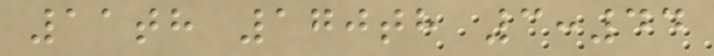11th 170th 3:44
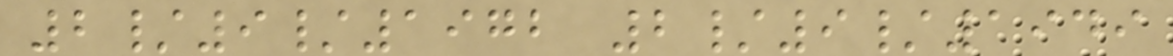2/9/1972 2/9/1949
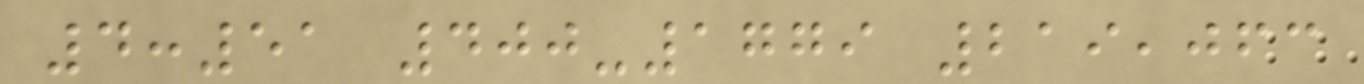4:51 400-1779 219,063
